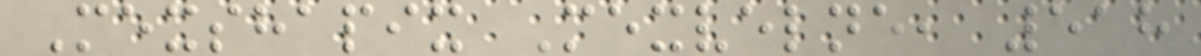Mexshapix Mexvelne, 518
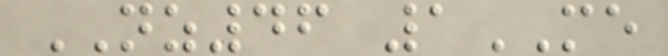NZ46 1ME
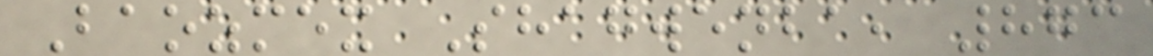Baozmex Shagwenba, 873
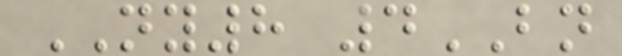NY8 4BN
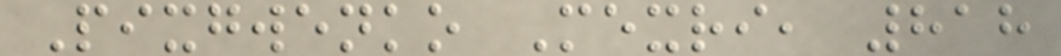Pixgwenko Mexri, 818
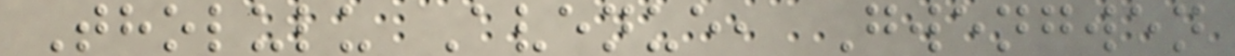Tholulu Avenue, Gwengwen
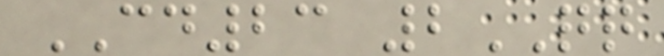CD23 2QQ
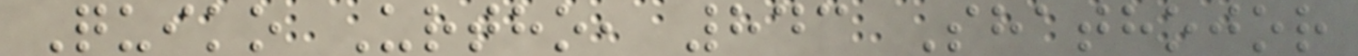Quiko Urtho, 843 Shathojor
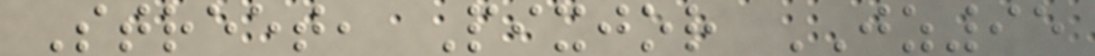Street, Pixjor JZ95
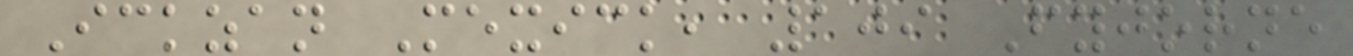Ickzan Mexick, 109 Fyjorne
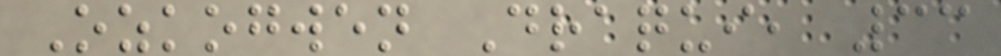Ozkogwen Draqui, 33
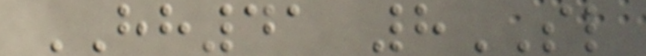HH41 8SL
